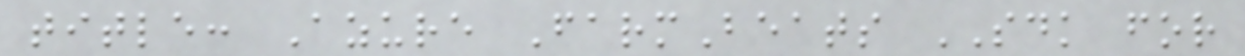title: Azure FarmBeats SDK for
